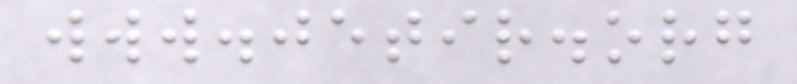www.jetir.org
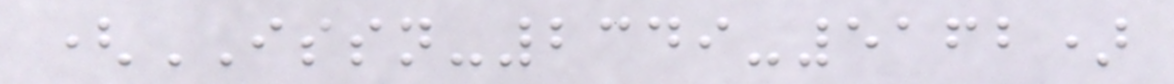(ISSN-2349-5162)
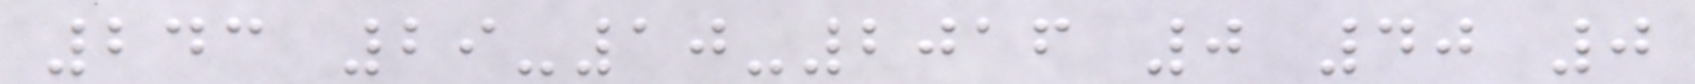243 29-10-2016 0 40 0
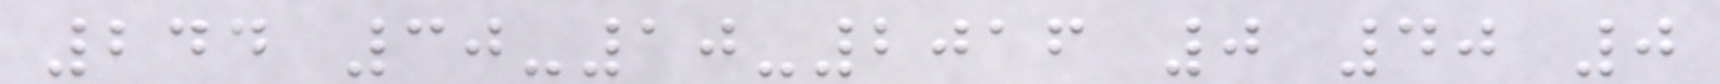244 30-10-2016 0 40 0
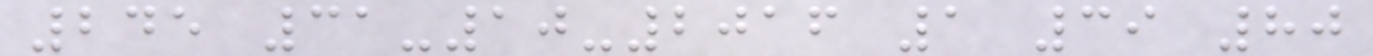245 31-10-2016 1 39 80
